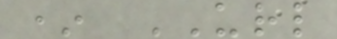* URL
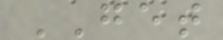GET
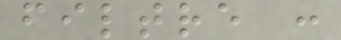filtre :
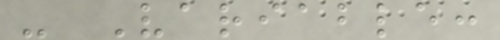- Variable:
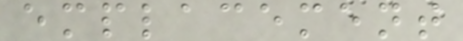emplacement
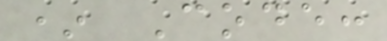* Code:
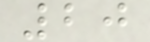20
